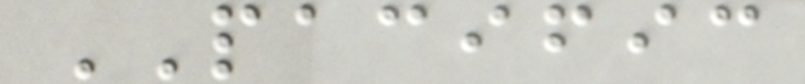PACIFIC
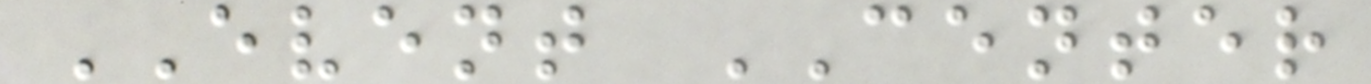EVENT CENTER
